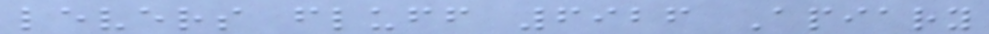levers fluff 6926 Apiary
